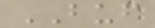BUF
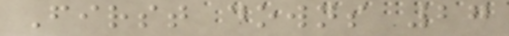First downs 27
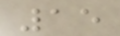15
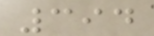394
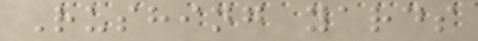Rushing yards
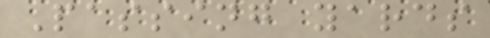Passing yards
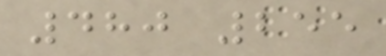480 255
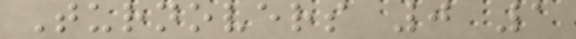Turnovers 0 1
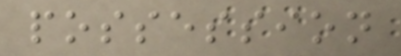possession
